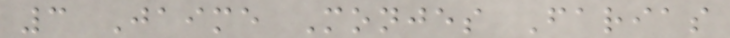3 Jaime Monjes Farias
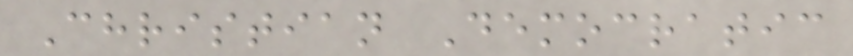Christian Democratic
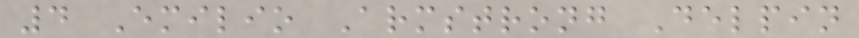4 Emilio Armstrong Delpin
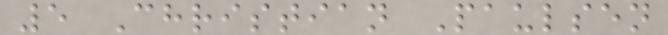5 Christian Paulsen
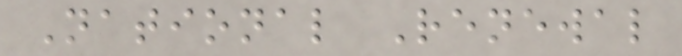National Renewal
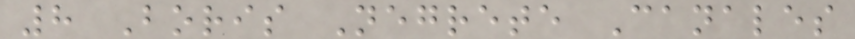8 Boris Negrete Canales
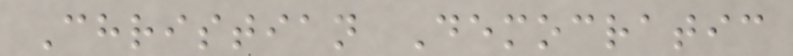Christian Democratic
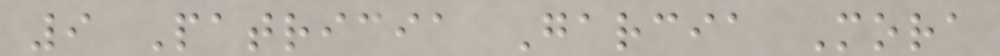9 Patricia Garcia Mora
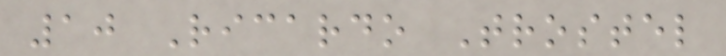10 Ricardo Trostel
